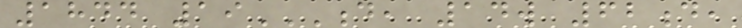1844 19D, 14W 62D,
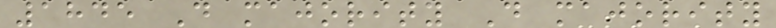1845 D majority D majority
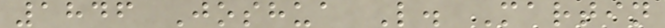1846 Joshua L. Martin
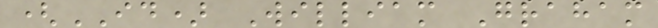(ID) William Graham
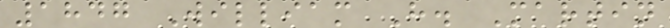1847 William H. Martin
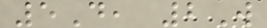5D, 2W
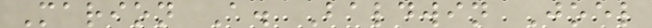Marion A. Baldwin Joel
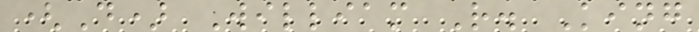(D) William R. King
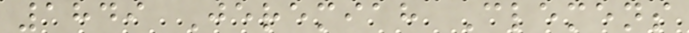1849 Jeremiah Clemens
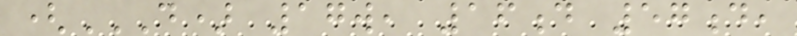(D) 17W, 16D 57D,
